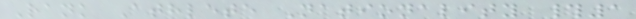Rank Athlete Nationality #1
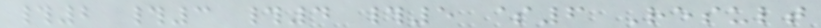#2 #3 #4 #5 $6 Result
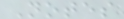Notes
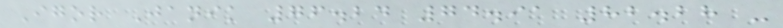Igor Janik 76.24 74.91 82.28 -
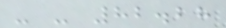- - 82.28
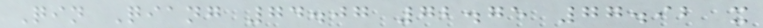Qin Qiang 74.07 72.75 77.92 x
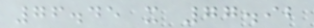76.45 x 77.92
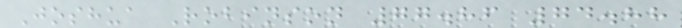Joshua Robinson 77.86 74.88
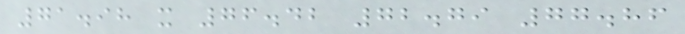71.98 x 76.42 72.79 77.86
